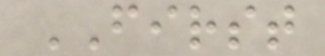FIRST
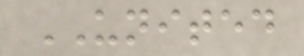UNITED
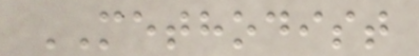METHODIST
